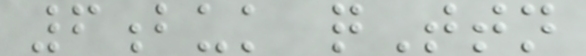6buk qTtn
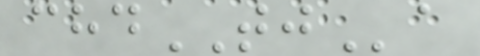chdTJa
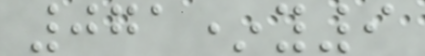071*y9
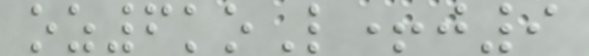oz6koL+j9
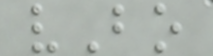vBo
